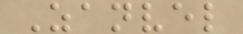Zanvel
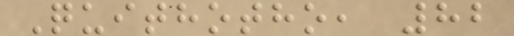Quithotho, 82
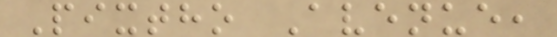Pixtho Avenue,
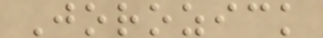Jorozick
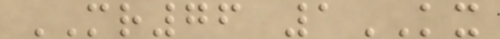MR76 1KX
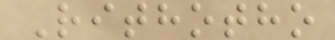Rithotho
